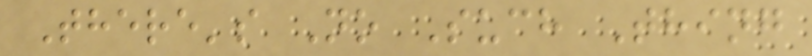There's No Such Thing
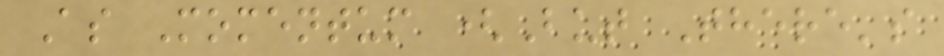As Momentum (But There's
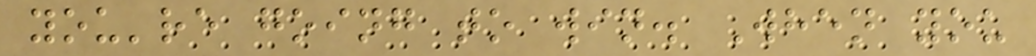you're going to win. When you
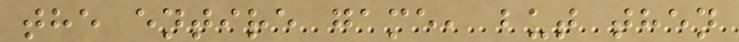the entire game, but then
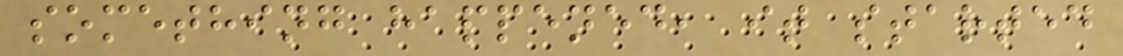something happened, it started
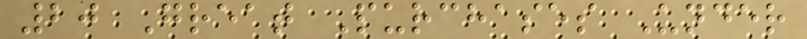20 Great Purchases Under
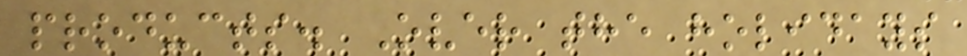products. Over the holidays
